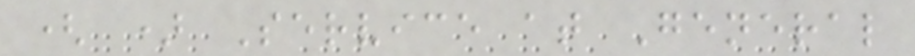( ) Service at General
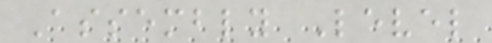Assembly Level
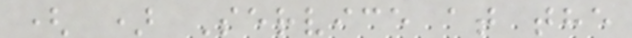( ) Service at the
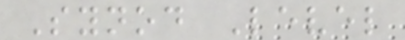Synod Level
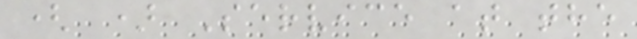( ) Service at the
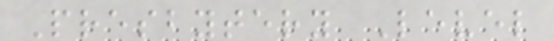Presbytery Level
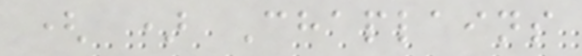( ) Chaplains
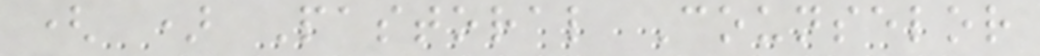( ) Pastoral Counselor
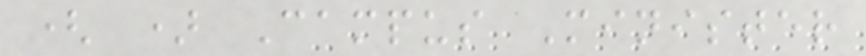( ) Campus Minister
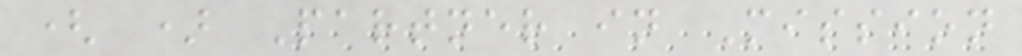( ) Partner in Mission
